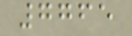7765
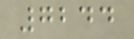7244
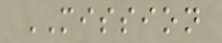MISSION
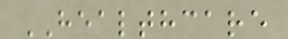HEALTHCARE
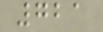721
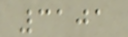3101
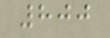800
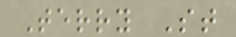Terry St
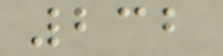232
